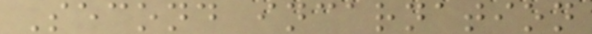Second incarnation
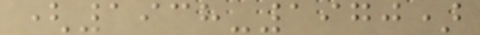(1938-1970)
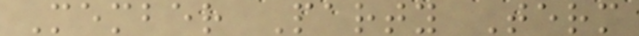Member Party Term
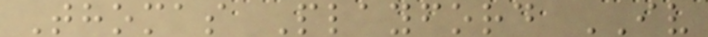Thomas Playford IV
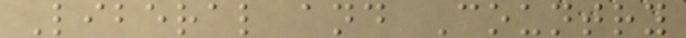Liberal and Country
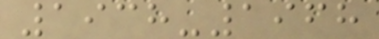1938-1968
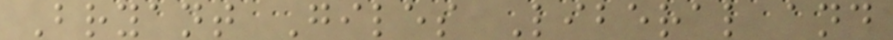Bryant Giles Liberal and
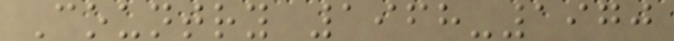Country 1968-1970
